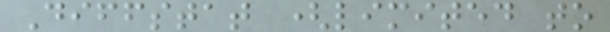Diffstat (limited to
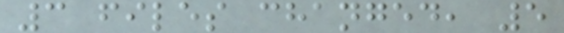3 files changed, 5
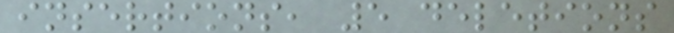insertions, 5 deletions
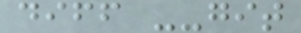diff --git
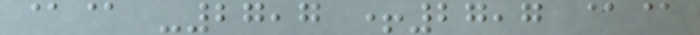@@ -27,7 +27,7 @@
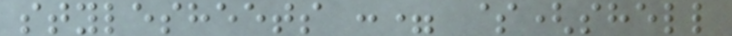stylesheets := $(shell
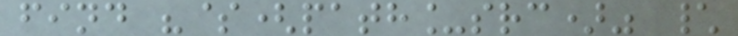find "$(path_src)" \
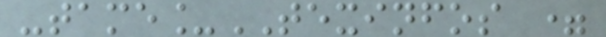-tame_TEXINFOS =
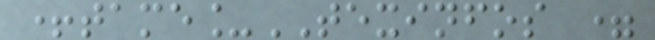+tame_TEXINFOS =
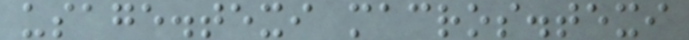usage.texi macros.texi
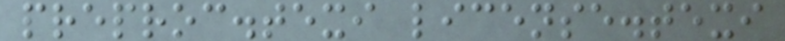preproc.texi license.texi
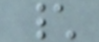\
